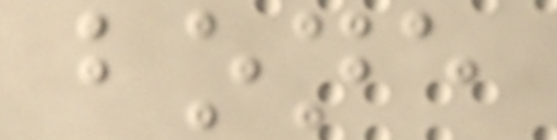bone
